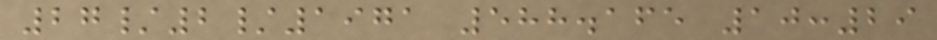27/2/1971 588.165 10:29
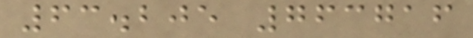63.205 763716
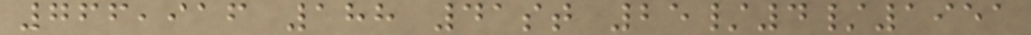766,916 188 41st 25/4/1951
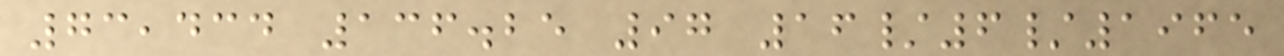73,434 136.25 97 16/6/1965
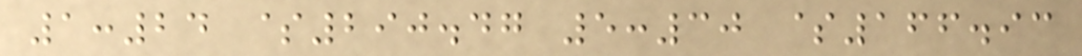1:24 $290.47 5:30 $166.93
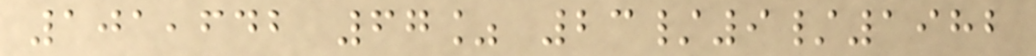101,642 67% 23/9/1982
